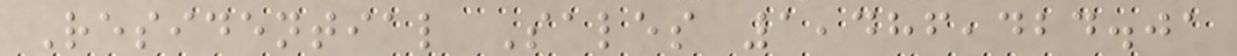Residential Sales 1,486,424.01
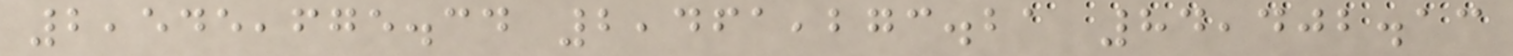2,545,675.34 2,461,273.21 84,402.13
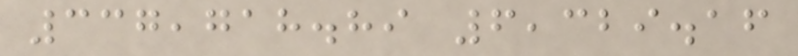337,718.89 6,329.16
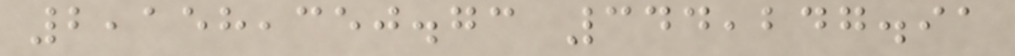2,158,350.73 344,247.91
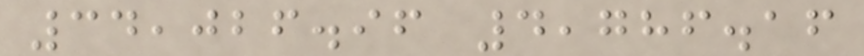34,026.96 4,786.16
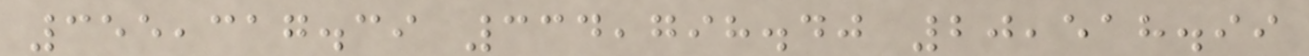355,317.39 334,798.40 20,518.99
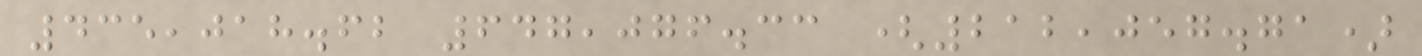435,018.62 647,076.33 (212,057.71)
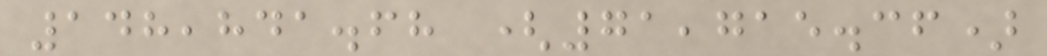148,841.68 (71,715.36)
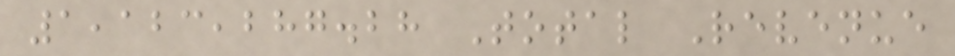1,123,287.28 Total Revenue
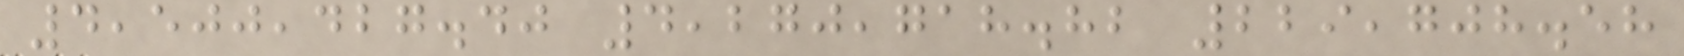4,500,427.40 4,270,718.82 229,708.58
